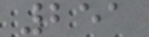251
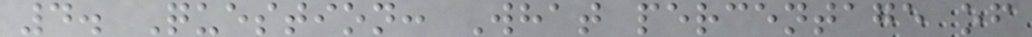4. Question: What percentage of
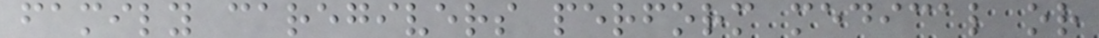family caregivers perform medical or
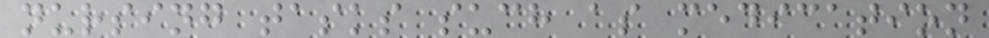nursing tasks such as medication
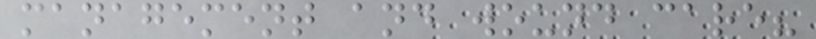management and wound care?
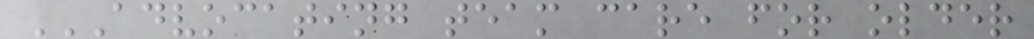ADVOCATING TEAM CARE FOR OLDER
